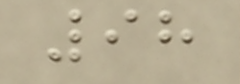98
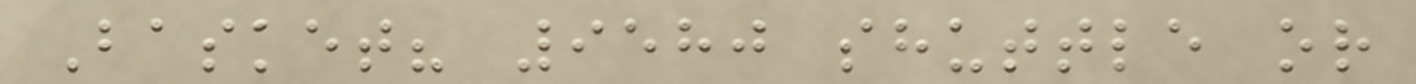Basket? 9580 shuttle or
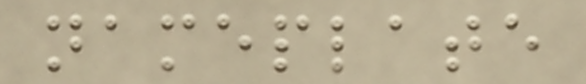nameplate
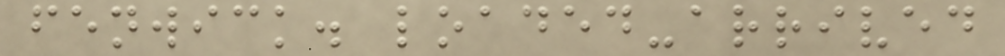fenwick. loaded-arrived
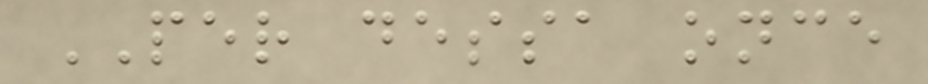PER dessa once
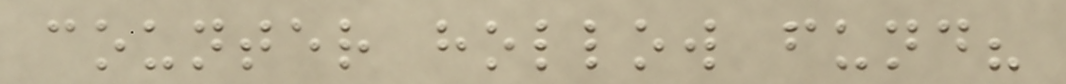counter hollow fund?
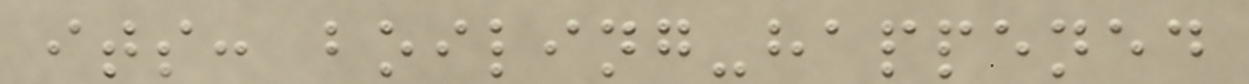its: boiling-happened
